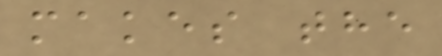makes the
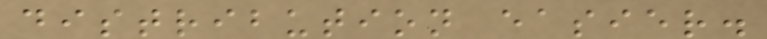distribution easier.
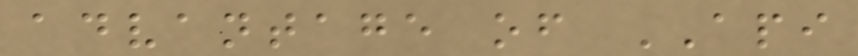advantage of API
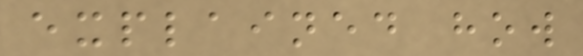explained how
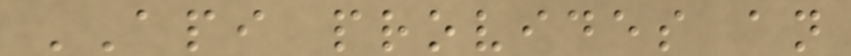API provides an
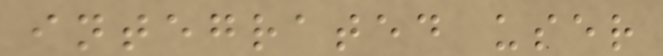integrated user
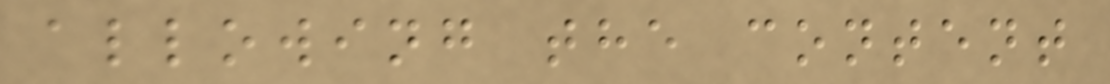allowing the content
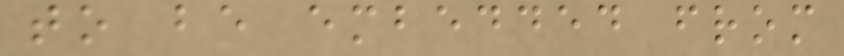to be embedded from
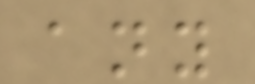any
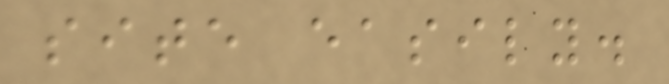site easily.
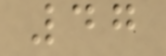47
